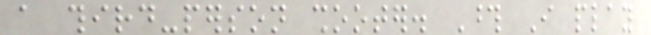a third-person shooter. Those I play
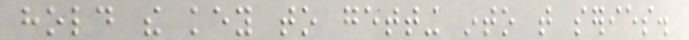hold the key to getting into that series.
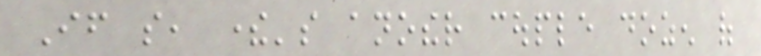If so, there's another couple dozen of
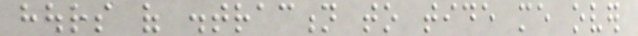hours of distraction to tide me over
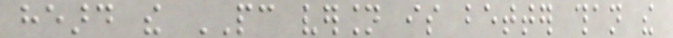heard the PC version is better than the
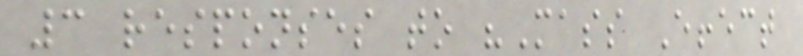3 responses to "Mass Effect
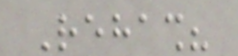Rehash?
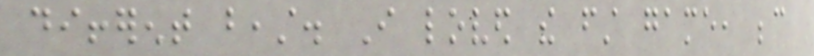different beast. I loved the first game, because
